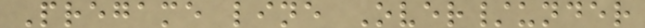Pregame line Over/under
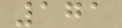171
